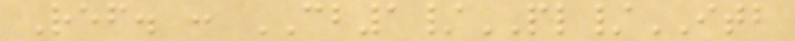Ref. : CB1/PL/ITB
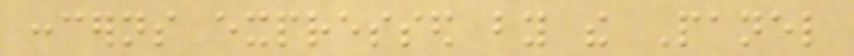concerns expressed by the Panel
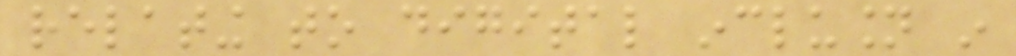relating to digital inclusion in
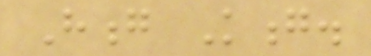Hong Kong.
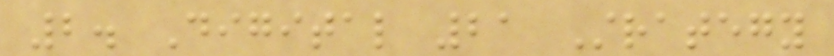2. Digital 21 Strategy
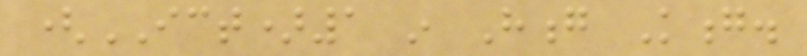(ICT)1 in Hong Kong.
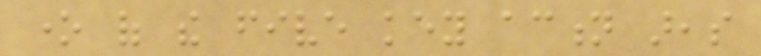one of the five key action areas
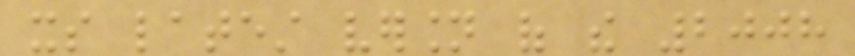its latest version of the 2008
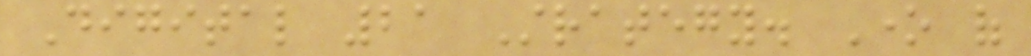Digital 21 Strategy. One of
